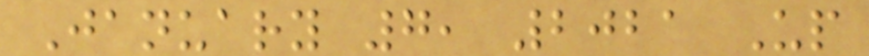January 7, 2021 Up
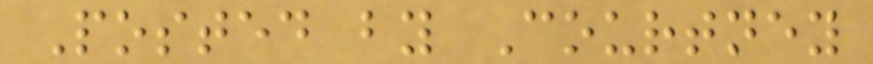Posted by Courtney
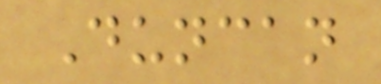Duncan
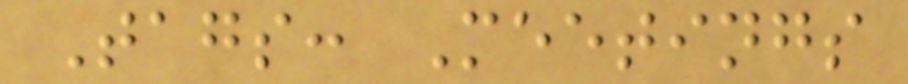Tags: Meetings
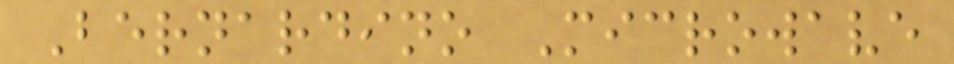Bernardino Microwave
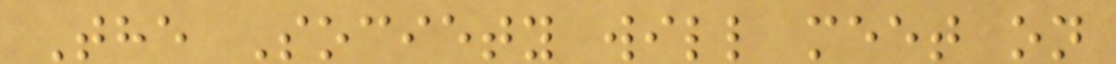The Society will meet on
